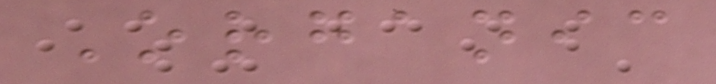Organic
